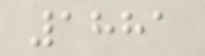1881
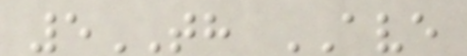5TH AVE
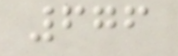676
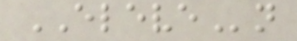ELEVEn
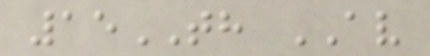15TH AV
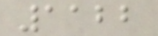1122
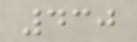430
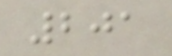201
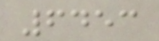6453
